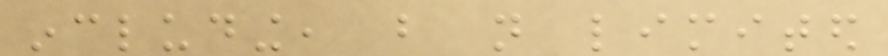including, but not limited
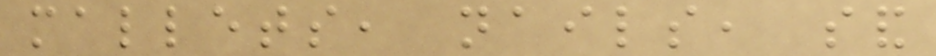mallets, nails, sand
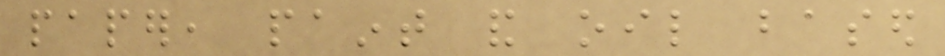paper, paint and oil based
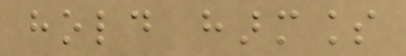hold harmless
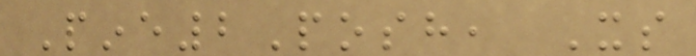Pine2Posh, Its
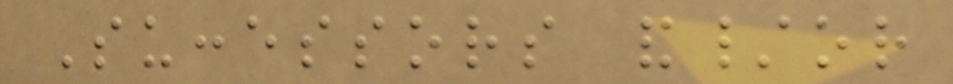Successors and/or
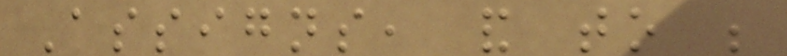Assigns, and to be
